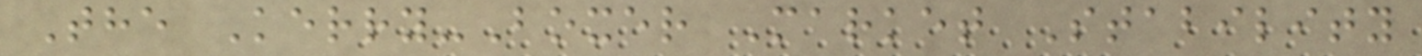The Kerry-Boxer Market Stability
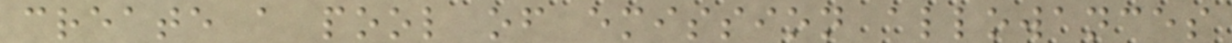create a pool of emission allowances
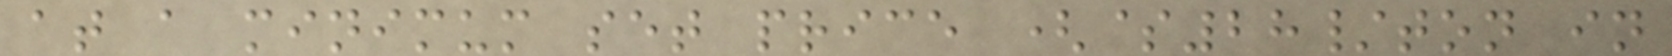at a minimum set price ($28/ton in
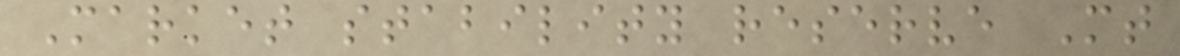Market stability reserve Mt
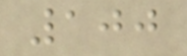100
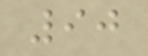90
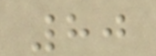80
